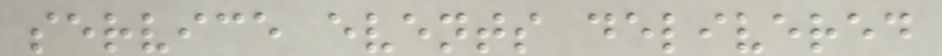service events delivered
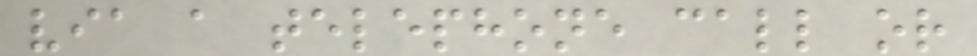via a telephone call or
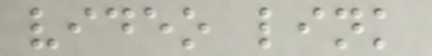video link
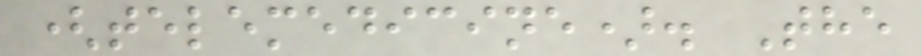(telemedicine). The
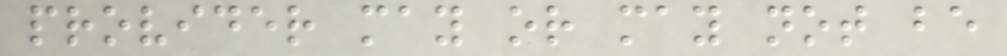provider may or may not be
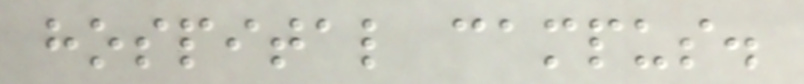hospital campus.
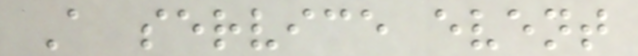A service event
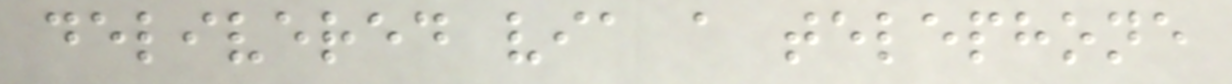delivered via a telephone
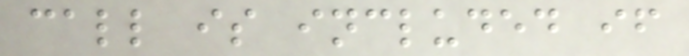call is included if
